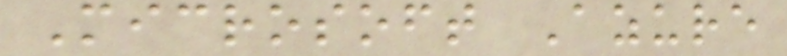Microsoft Azure
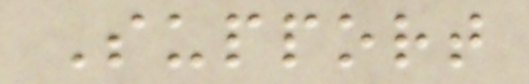Support
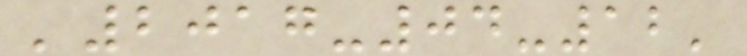'2017-04-12'
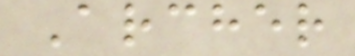Archer
